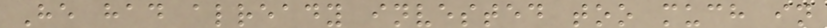He had already invested too much in
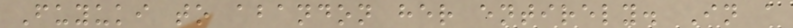Fuyuki to abandon her entirely. In a
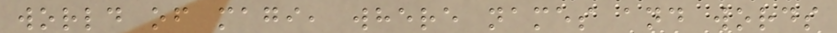world of magi, where names and words
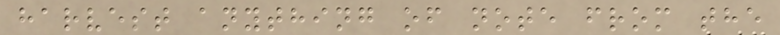harvest anything of note from the
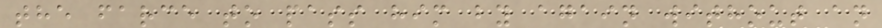the farce to pass him by again without an
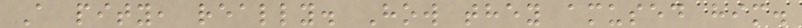A pity, really. How they amused him.
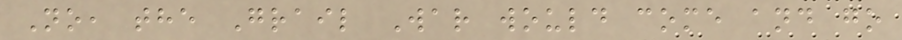No, the Grail War would come and go
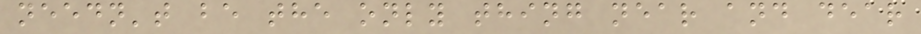needn't be the only thing near and dear
